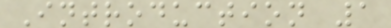Introduction 1
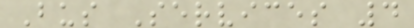Bus Services 4
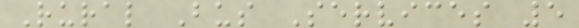Rural Bus Services 5
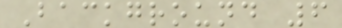Background 6
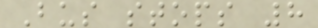Bus stops 8
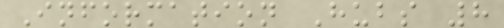Information Hubs 8
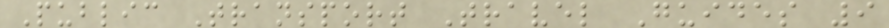Public Transport Travel Guides 9
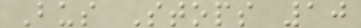Bus Stops 10
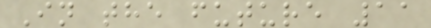In the future 11
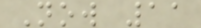Now 11
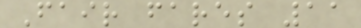Fair fares 11
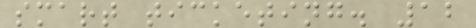smart ticketing. 12
